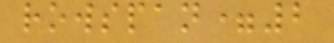rowspan=2
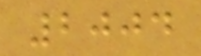2004
